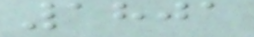1801
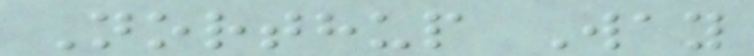Northup Way
